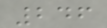246
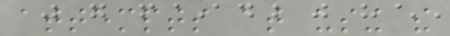attempts at using the
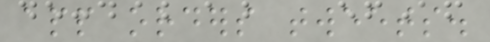app orders tweets.
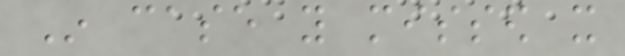In case you missed it
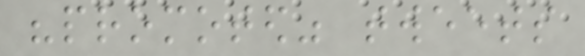"promoted" tweets
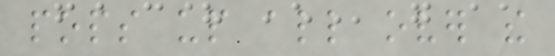pops up all over the
